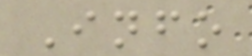Info
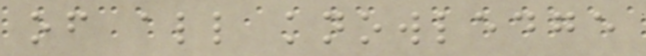of all knowledge
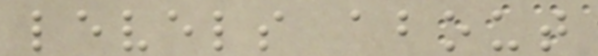levels about
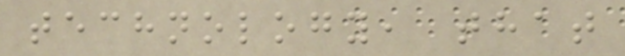technology, that
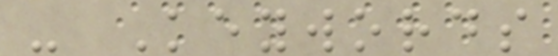- Keywords
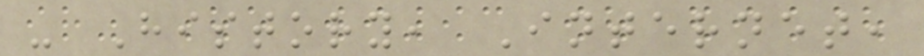- History, Internet,
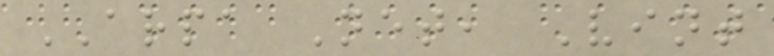ARPA Net, Vint
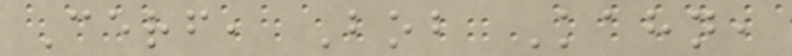Cerf, Bob Kahn,
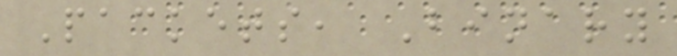Packets, Binary
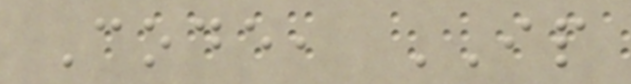Code, IP
